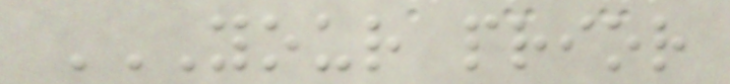YOUR PRIOR
